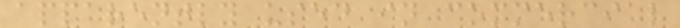apparently used in commercial
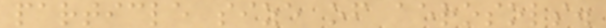particle size of aerosols.
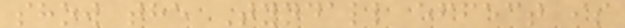show the Tyndall effect is
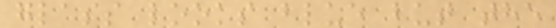glass looks blue but the
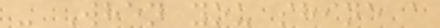- When you shine a
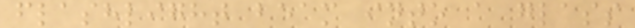flashlight beam into a glass
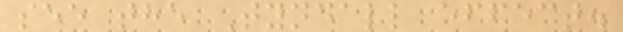see the Tyndall effect.
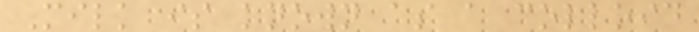Milk is known as a colloid
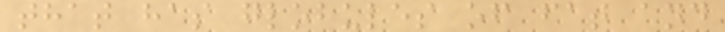that has globules of fat and
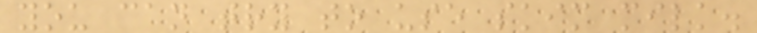you can try to use skim milk.
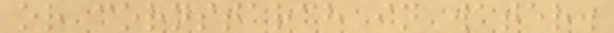or cornstarch in water.
